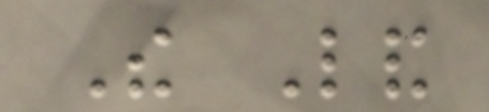The Land
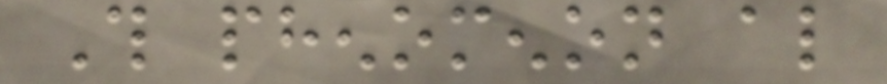This phenomenon also
